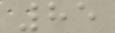85
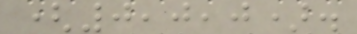(0,0,0).
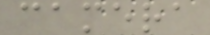camera
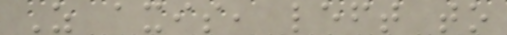Z axis, left to
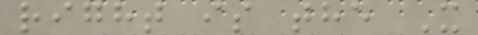right is the X
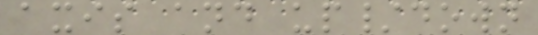axis and up/down
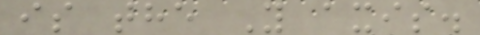is the Y axis.
